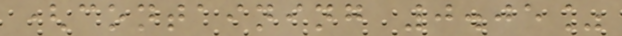(containing 0.05%
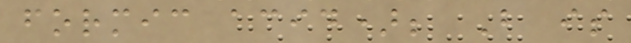formic acid); B is
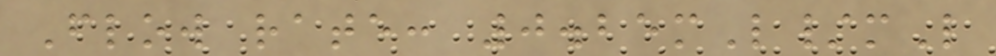Flow rate: 0.25mL/mL
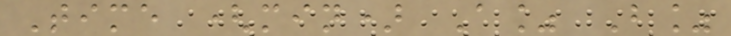Time (min) A% B%
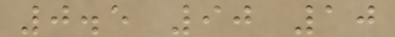0.5 90 10
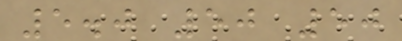5.0 50 50
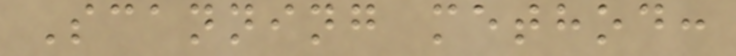Scanning method:
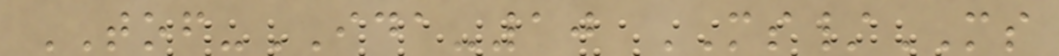TOF-IDA-10 MS/MS
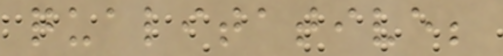qualitative;
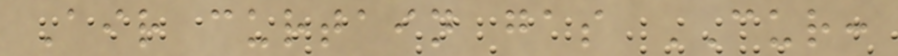Air curtain gas CUR:
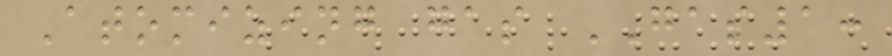Atomizing gas GAS1:
